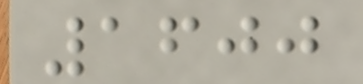1600
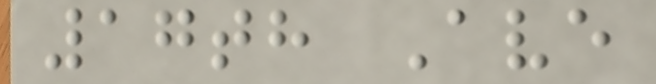17th Ave
